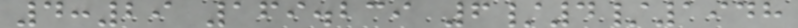4:29 169.239 6/4/1948
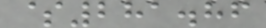$281.86
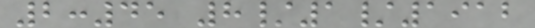2:45 8/1/1912
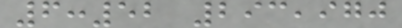6:52 293,970
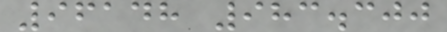96148 983.300
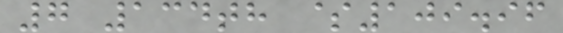7 134th $109.96
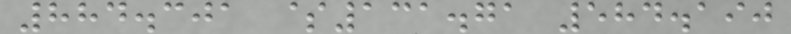884.301 $131.71 584.190
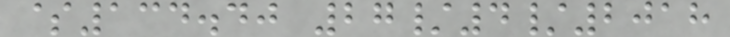$134.40 27/4/2018
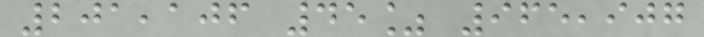201,106 45% 965,907
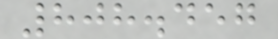808.457
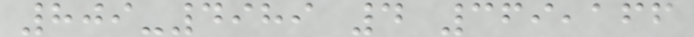809-4989 4 369,166
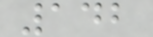142
